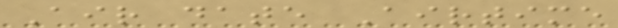Air date Airtime
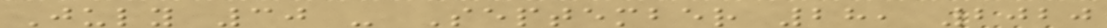July 30 - September 28, 2020
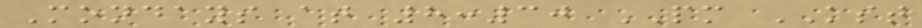Mondays at 8:30 PM KST
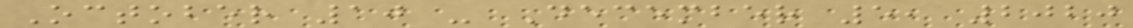October 10 - December 5, 2020
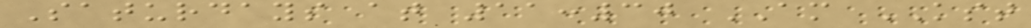Saturdays at 11:30 AM KST
